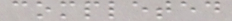completed
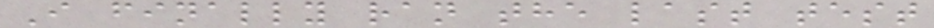I finally ran the last test
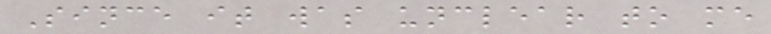Since it was unclear to me
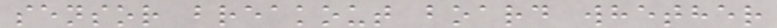sensor breakout board whether
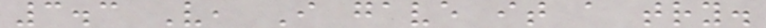3.3 V, I gave it a try.
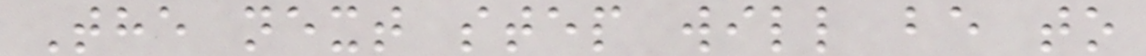The next step will be to
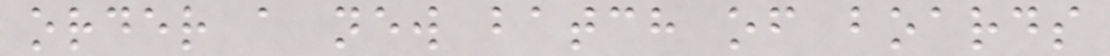order a new batch of boards
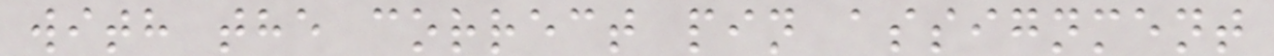with the correct pin assignment
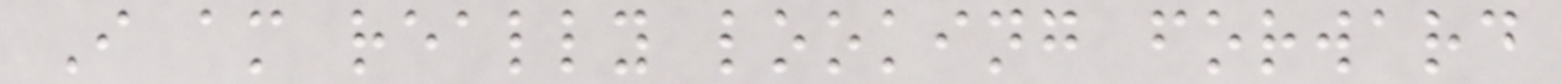I am really looking forward
